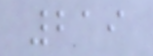219
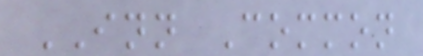INN Common
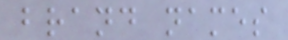brand names
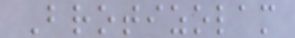Brotizolam
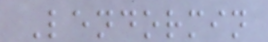Lendormin
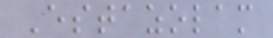Estazolam
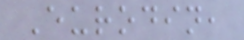Eurodin,
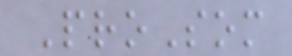ProSom
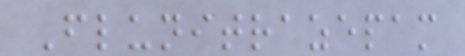Flunitrazepam
